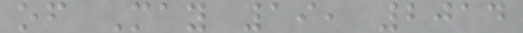of May 19, 2014
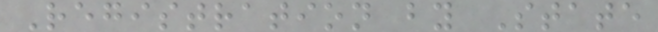Registration by State
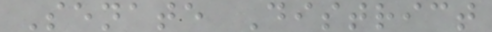Senate District
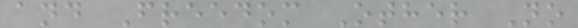and Freedom Other No
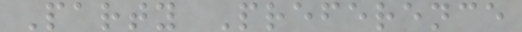Party Preference
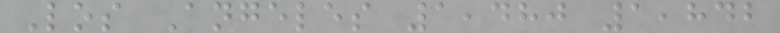Los Angeles 1,480 1,842
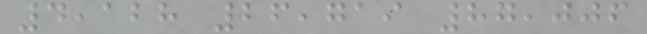4,128 26,719 87,006
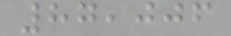87,006
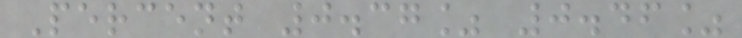Percent 0.37% 0.46%
